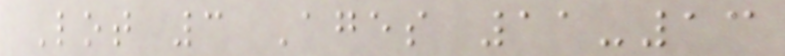Lot 3 Ages 11-13
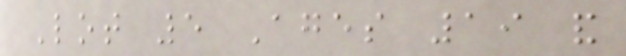Lot 5 Ages 19 and
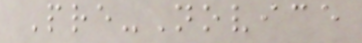Pre-Novice
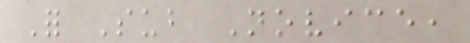For Sub Novice,
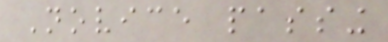Novice passing
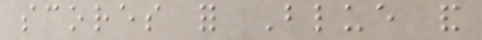scores for Blue and
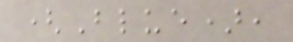(Blue),
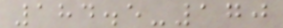184.5-170
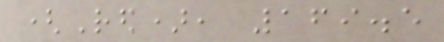(Red), 169.5
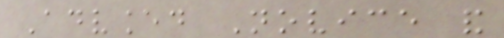Advanced Novice and
